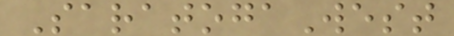SaratogaWest
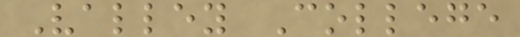Valley College
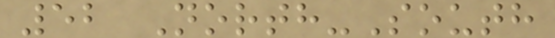52 North-South
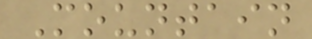Mountain
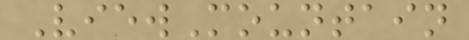ViewMountain
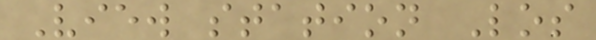View station Los
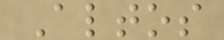Altos
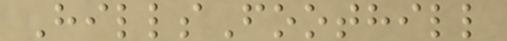HillsFoothill
